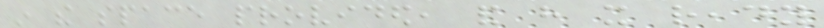in the space provided, and have it ready
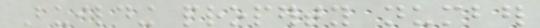Building property number
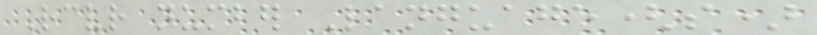Receiver number Language(s)
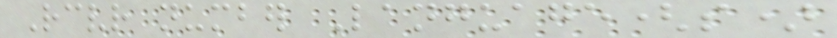Receiver number Language(s)
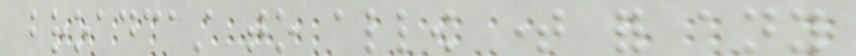broadcast to allow time for any
